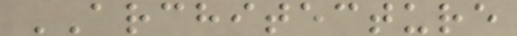ARCHITECTURE
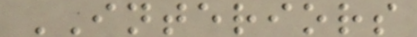INTERIORS
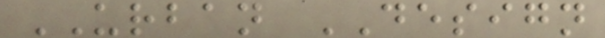URBAN DESIGN
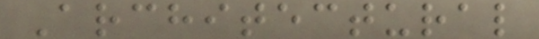Architectural
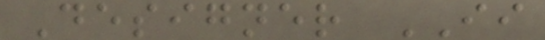Designer II
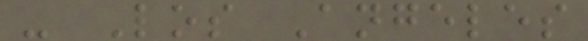- Los Angeles
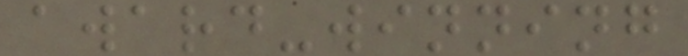award-winning
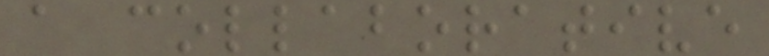a collaborative
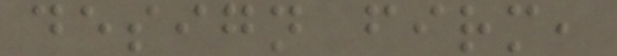design firm,
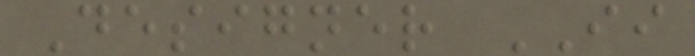Designer II
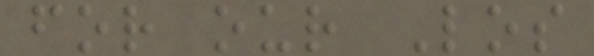for our Los
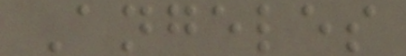Angeles
